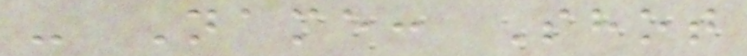- Name: Shot
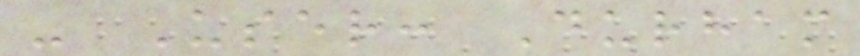- User: Durham
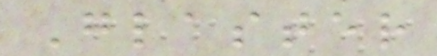Glaster
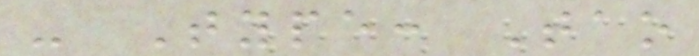- Type: Tao
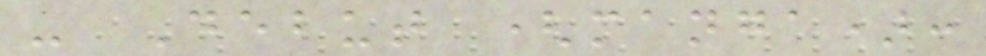- Debut (manga):
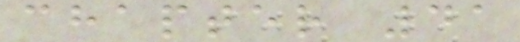chapter 41
